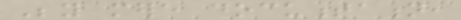Beyond mere documentation,
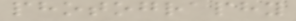photography
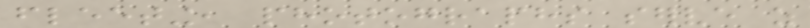fleeting, photographs serve as
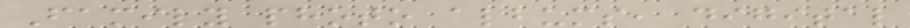Family photo albums, digital
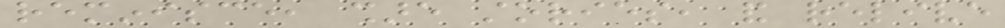reminisce, share stories, and relive
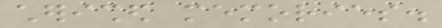cherished memories.
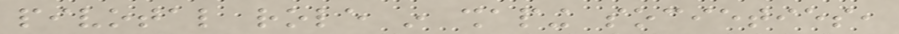pivotal role in shaping societies,
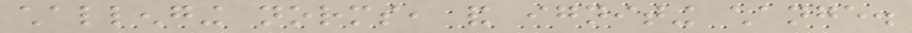challenging norms, and igniting change.
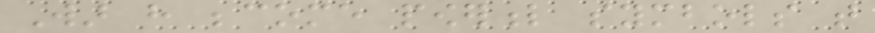War have become powerful symbols that
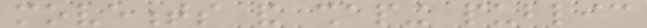movements and shaping public
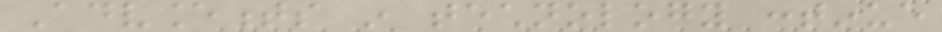Advancements in technology continue
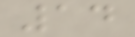14
